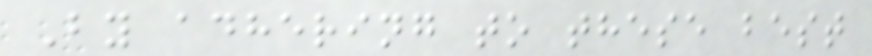By adhering to these best
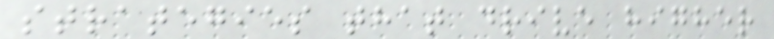strategies that drive higher
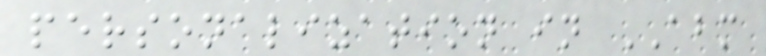personalization in ABM
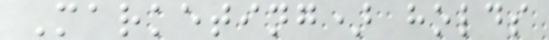Marketing) holds
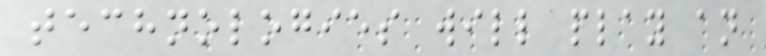technologies will play an
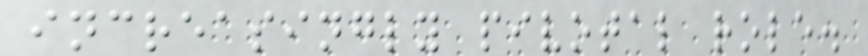increasingly pivotal role.
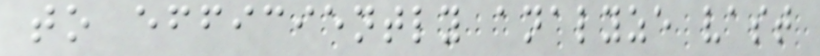to efficiently analyze vast
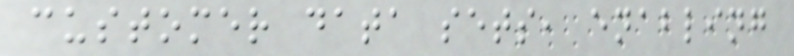customer data sets, enabling
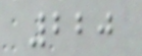220
